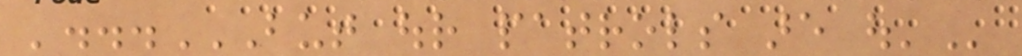'...BUT OUR PATROLS ARE OUT'
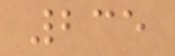235
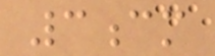3cm
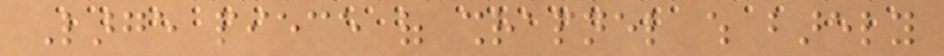Large piece of shrapnel which barely
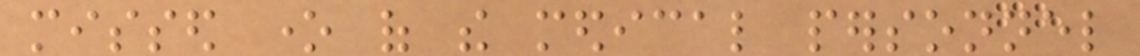missed one of the medical personnel
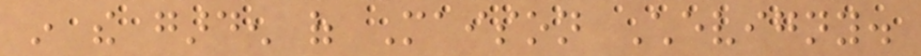in the garden of Maison Chevigny.
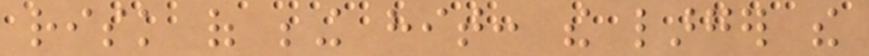risk of being hit: the larger the
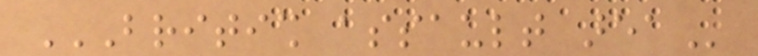BRITISH ASSAULT AREA
